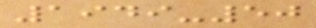1949-50
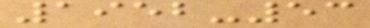1952-53
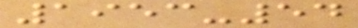1953-54
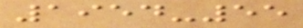1954-55
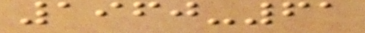1960-61
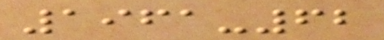1961-62
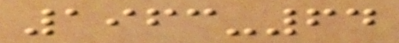1963-64
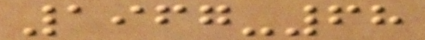1967-68
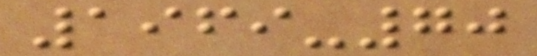1969-70
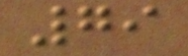79
